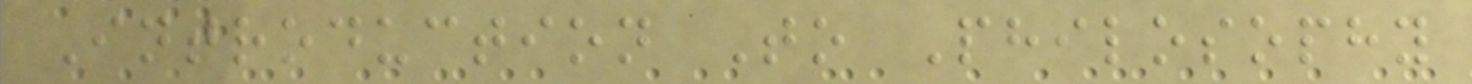Introduction To Philosophy
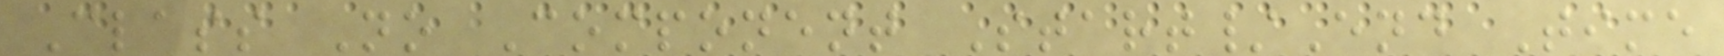Class No Component Start/End Time
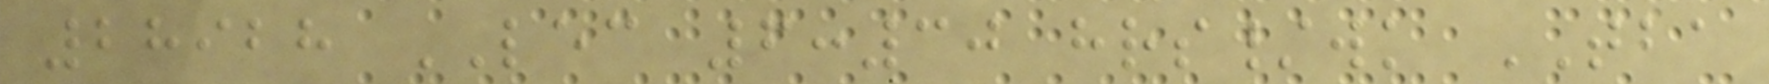28928 LEC 6:30 hrs/wk TBA
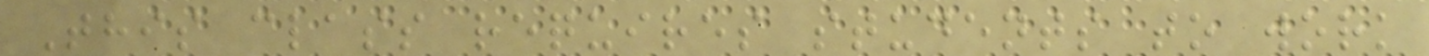This class requires students to work
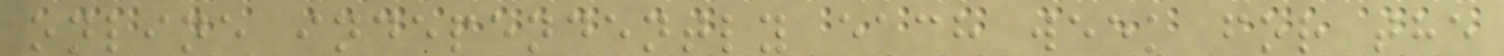online independently each week for the
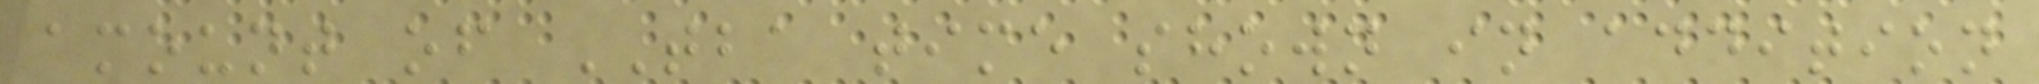amount of TBA time shown in addition
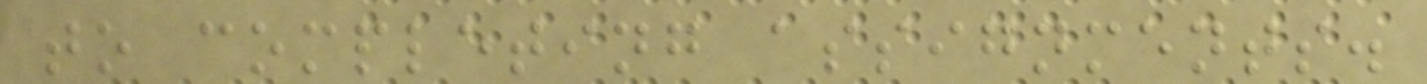to completing assignments.
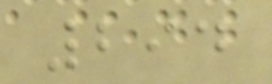294
